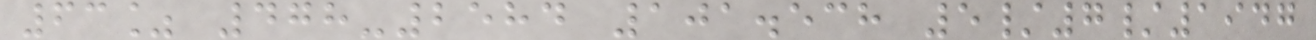63% 478-2584 101.538 5/7/1947
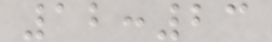12:23
